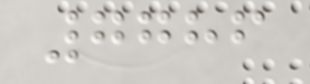7786
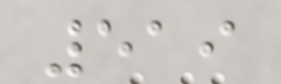519
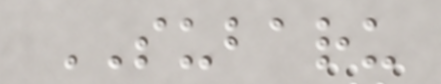SUBARU
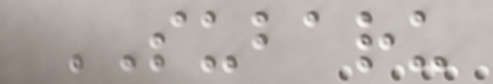SUBARU
